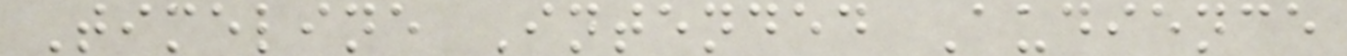Timeline Intended Audience
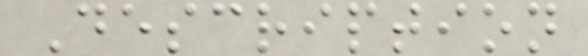Description
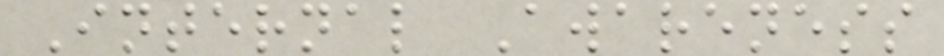Internal Awareness
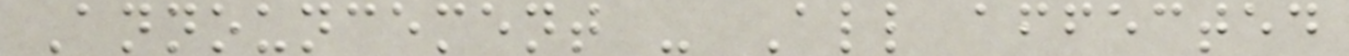Announcement - All affected
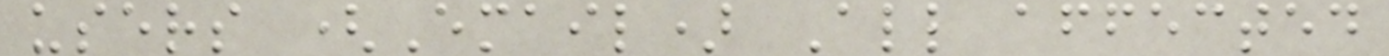users (Email) All affected
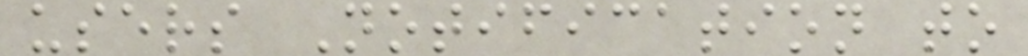users Notification to
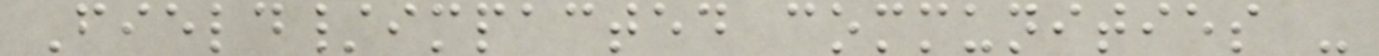Field/impacted communities -
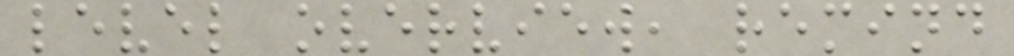level overview, remind
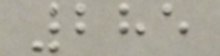285
